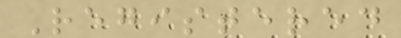Registered
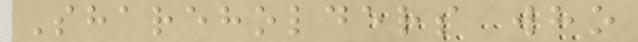Shareholders who
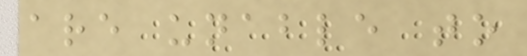are unable to
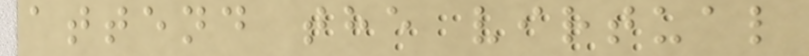attend the virtual
